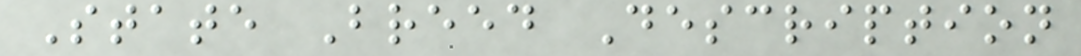State Breed Description
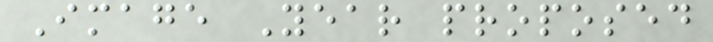Image Year proposed
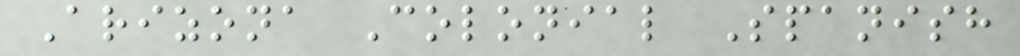Arizona Colonial Spanish
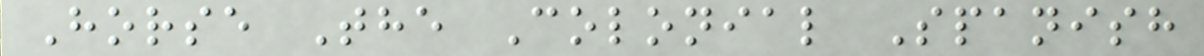Horse The Colonial Spanish
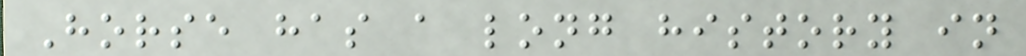Horse has a long history in
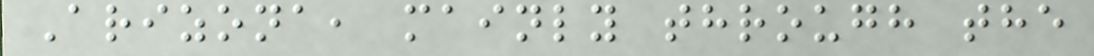Arizona, mainly through the
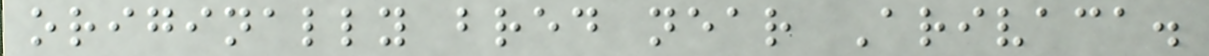originally bred near Arivaca.
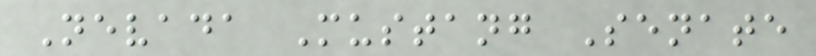Nevada Mustang Senate
